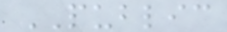PUBLIC
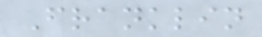Franklin
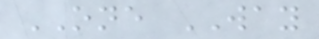ONE WAY
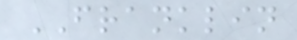FRANKLIN
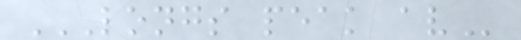LONGS PEAK AV
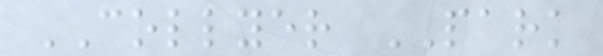COLLYER PARK
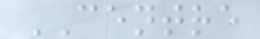CENTRE
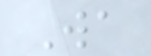Wa
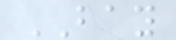BAY
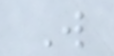W
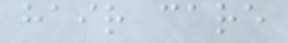hair care
